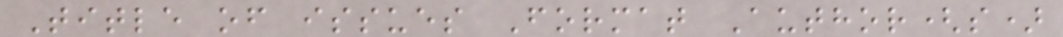Title of issues Format Author(s)
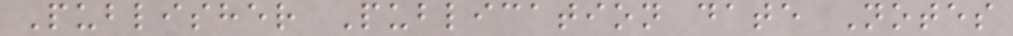Publisher Publication date Notes
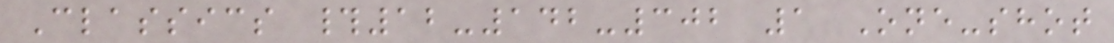Classics #12-142-302 1 One-shot
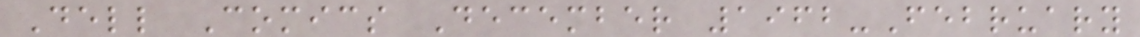Dell Comics December 1962-February
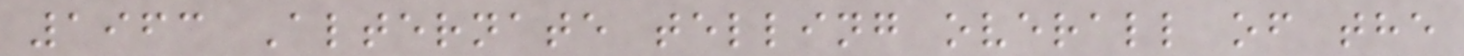1963 Alternate telling overall of the
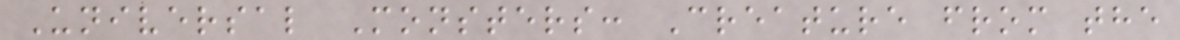Universal Monsters: Creature from the
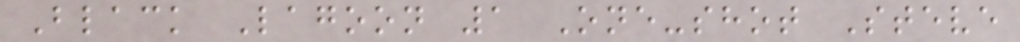Black Lagoon 1 One-shot Steve
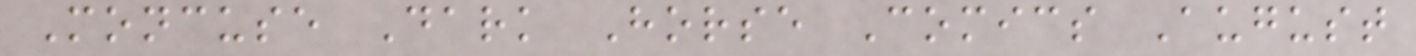Moncuse Dark Horse Comics August
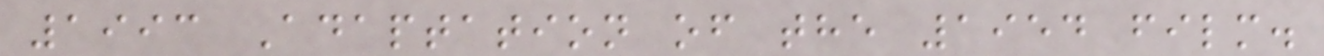1993 Adaptation of the 1954 film.
